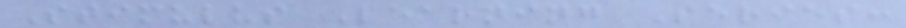Stimulus Learning Series:
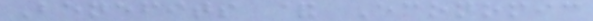Benefits & Economic
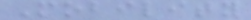Mobility
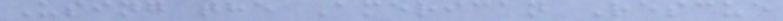Using the American Rescue
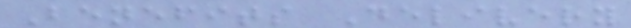Benefits Delivery
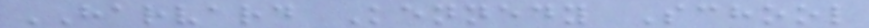HARVARD Kennedy School
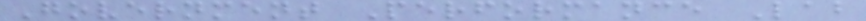Government Performance Lab
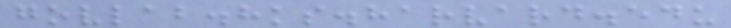govlab.hks.harvard.edu
